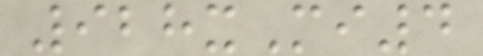928xMi4
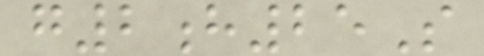g2h25S
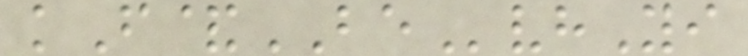kF&BEvhYi
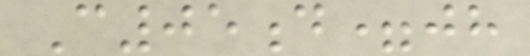C05d=jh
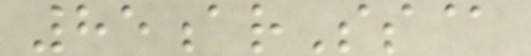85arSs@
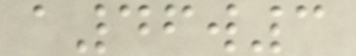a46w3
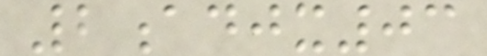2adjx03
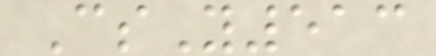CsY513
